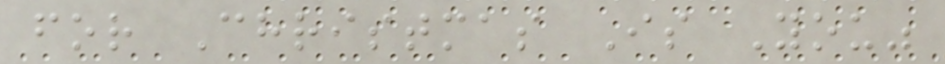for Christmas Is You"
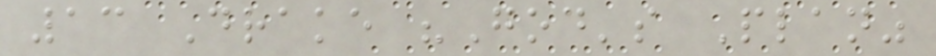13 Drake "God's Plan"
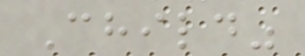Child"
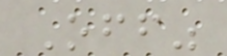Off"
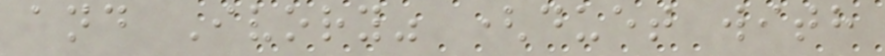and Ivory" (duet with
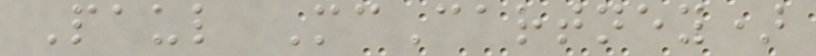Paul McCartney)
